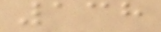138
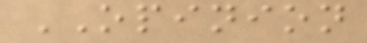OPINION
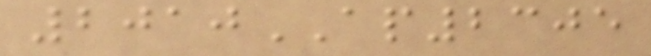2010AP2305
